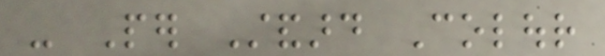- Per Standard Colour
